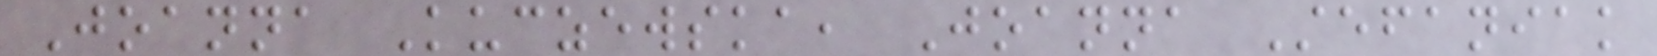Joanna Kuczewska, Joanna Stefaniak
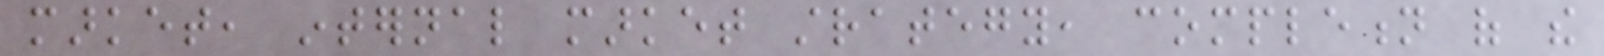market, internal market strategy, completion of the
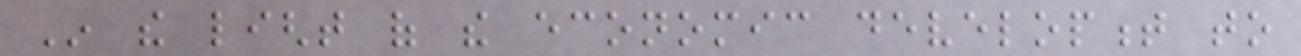In the light of the economic development to
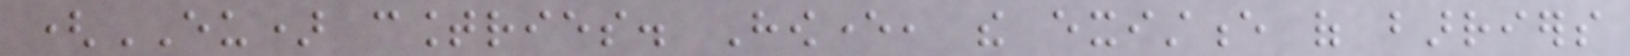(EU) countries. However, the existence of barriers
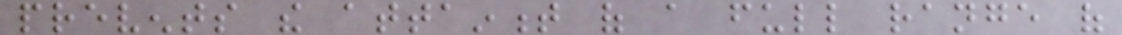prevents the attainment of a full range of
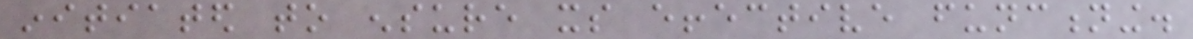initiated to ensure its effective functioning.
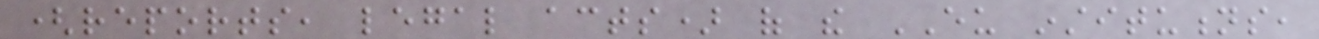(reports, legal acts) of the EU institutions,
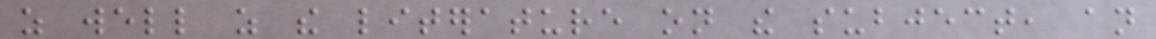as well as the literature on the subject, an
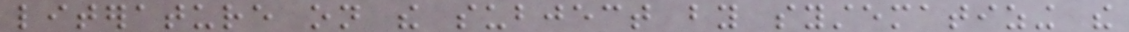literature on the subject by systematizing the
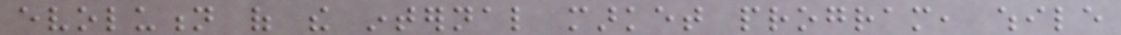evolution of the internal market program, while
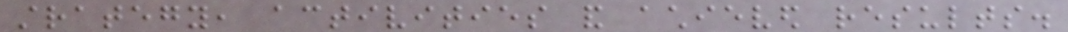strategy, activities and achieved results.
